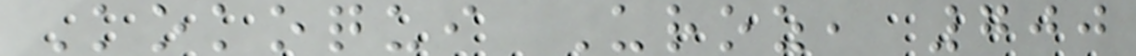Kokoqui Uroz, 700
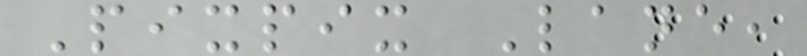Pixpix Lane,
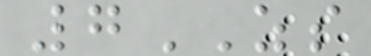7ZS
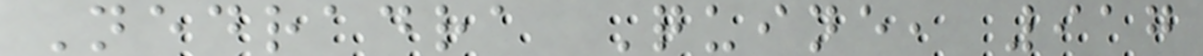Nedradra Quine, 917
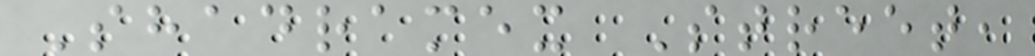Shadramex Street,
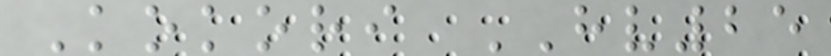Kokori HV25
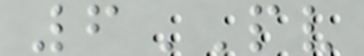6PV
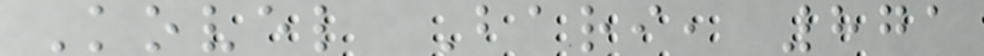Kovel Bari, 871
